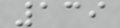139
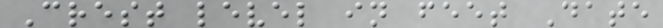Crest level in feet Date
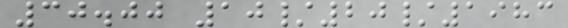30.00 10/20/1983
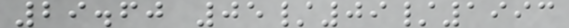29.60 05/09/1993
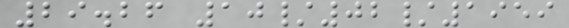29.26 10/02/1959
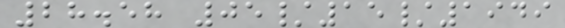28.58 05/15/1949
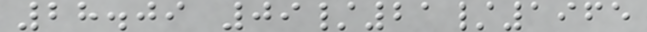28.09 09/21/1965
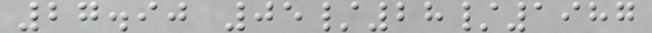27.90 05/28/1987
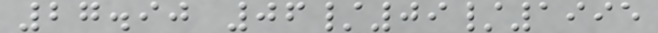27.90 06/09/1995
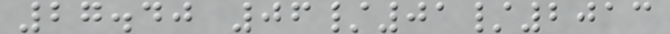27.40 06/01/2013
